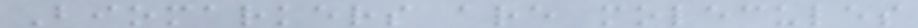Biomarkers are molecules
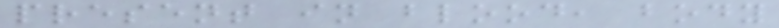present in blood, body
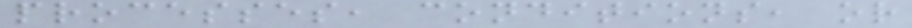processes, conditions, or
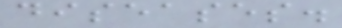diseases.
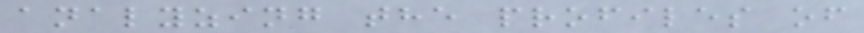analyzing the profiles of
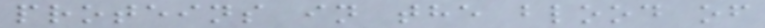proteins in the blood of
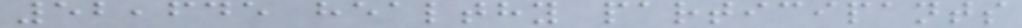52,645 healthy participants
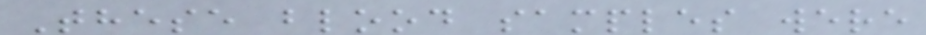These blood samples were
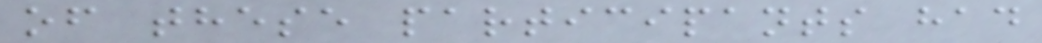of these participants had
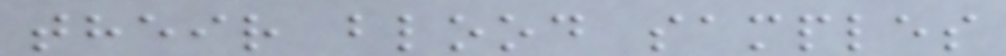their blood samples
